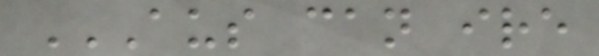AUS CAN IRE
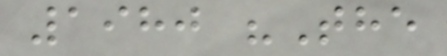1980 "The
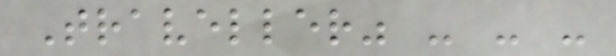Traveller" - - -
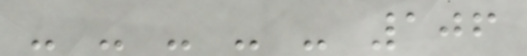- - - - - 106
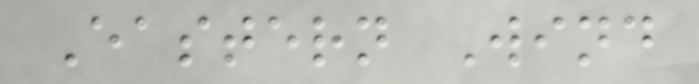Eastern Wind
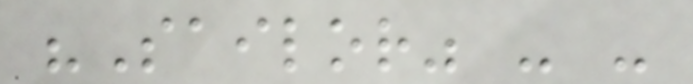"Sailor" - -
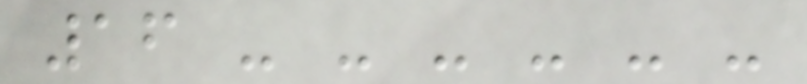16 - - - - - -
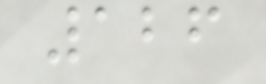126
